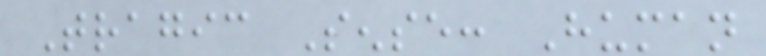Tragic Sense: Human
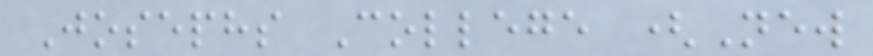Josephs College (New
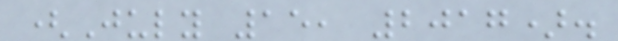(July 15, 2017).
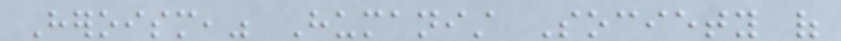Heroism," Humanist Society of
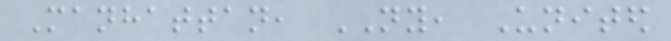Manhattan, NY, United
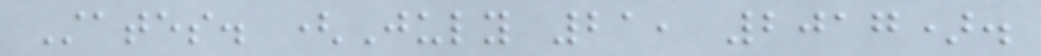States. (July 21, 2017).
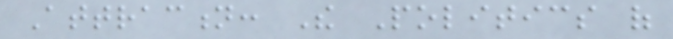Attraction: The Politics of
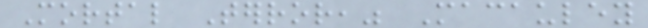Mortal Terror," Macauley
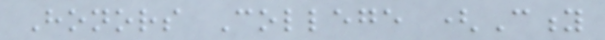Honors College (City
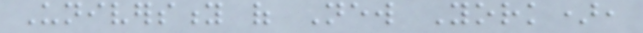University of New York),
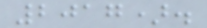2017).
